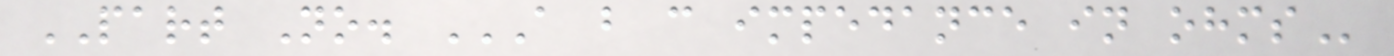PART No. A B C IMPEDANCE IN OHMS
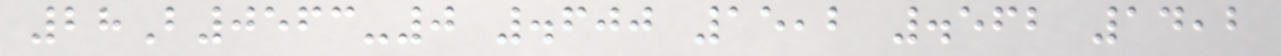28B0563-0 .600 15,2 .562 14,2
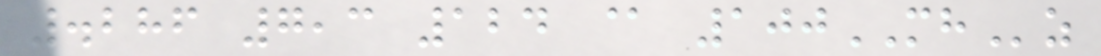.286 7,3 124 @ 100MHz
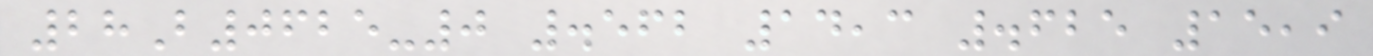28B0625-0 .562 14,3 .625 15,9
